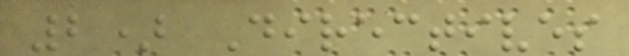2) Directives
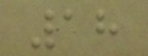18
